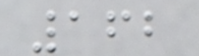162
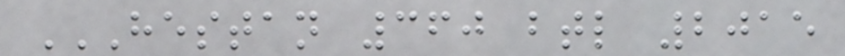HESTAN 360 BTL 2015
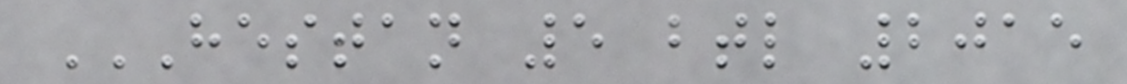HESTAN 5 BTL 2015
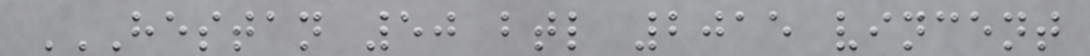HESTAN 50 BTL 2015 VINCENT
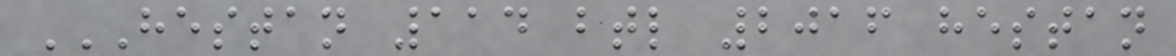HESTAN 114 BTL 2016 HESTAN
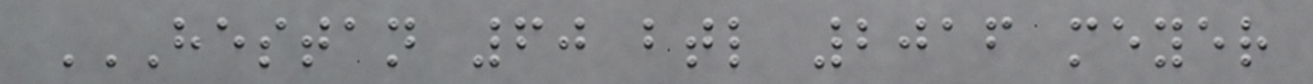HESTAN 60 BTL 2016 MEYER
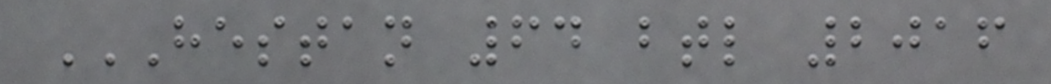HESTAN 64 BTL 2016
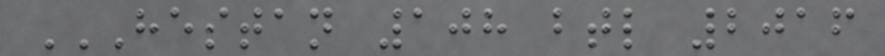HESTAN 108 BTL 2016
